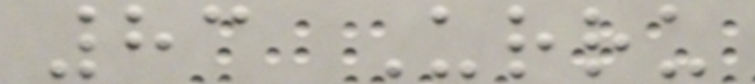83 Urru
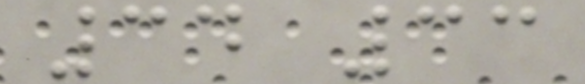34 33
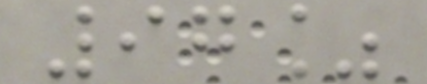97%
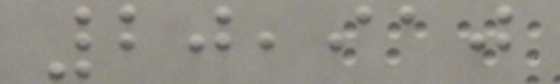20,910
